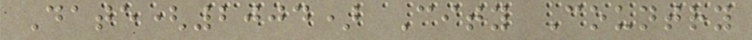Date(2004) City Country
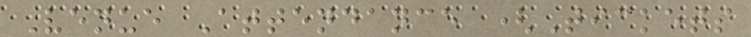Venue Attendance (Tickets
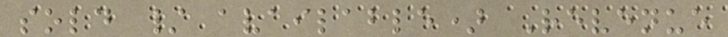sold / available) Revenue
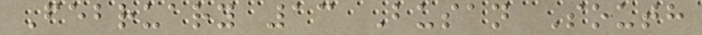February 13 Busan South
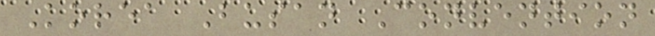Korea Busan Convention
